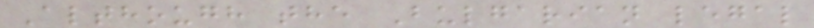Although the Bulgarian legal
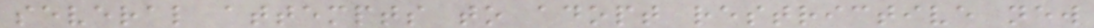several attempts to adopt restrictive new
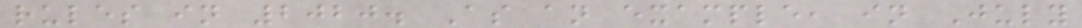rules in 2020. As an example, in July
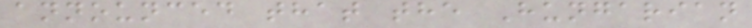announced that the Hungarian
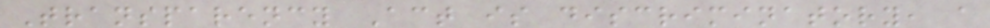Transparency Act is discriminatory, a
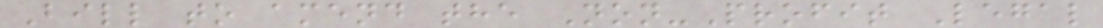Bill to amend the Non-Profit Legal
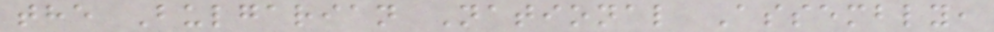the Bulgarian National Assembly,
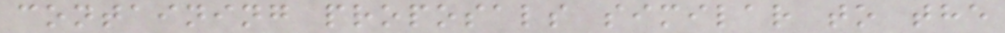containing proposals similar to the
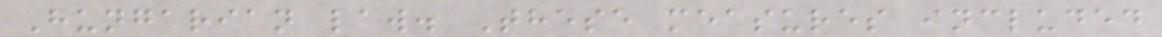Hungarian law. These measures included
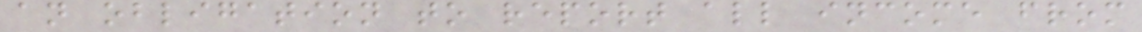an obligation to report all income from
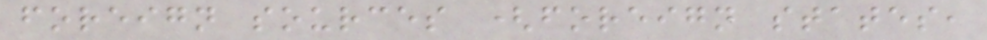foreign sources (foreign states,
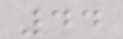44
